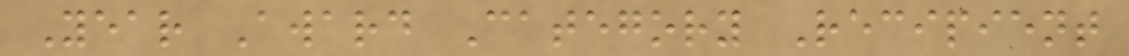Year Award Category Recipient
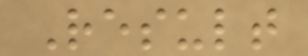Result
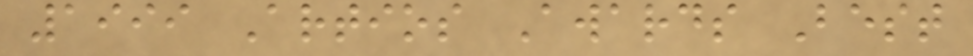1999 Artios Awards Best
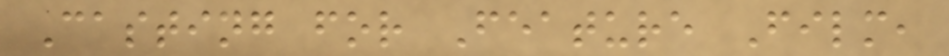Casting for Feature Film,
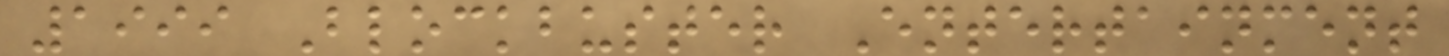1999 Blockbuster Entertainment
